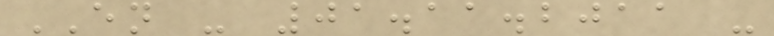EN - 01.11.2011 -
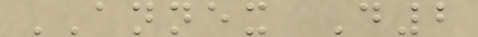ANNEX D2
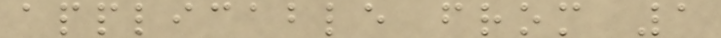applicable from 1
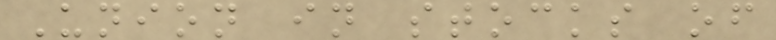Union in stocks of
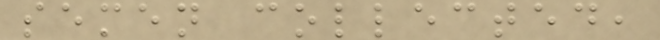semen collected,
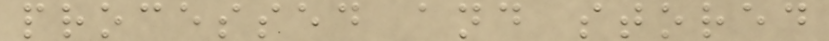processed and stored
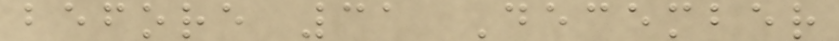before 31 December
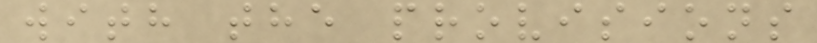with the provisions
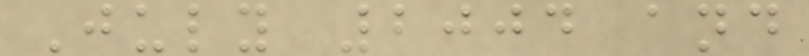July 2004 and
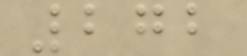272
